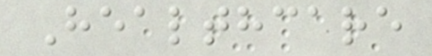Healthcare
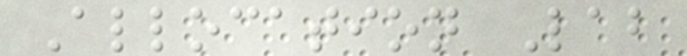Allocation Lab
